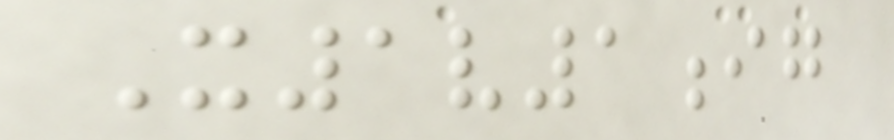X1v1ig
